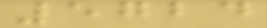5724
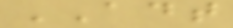ADT
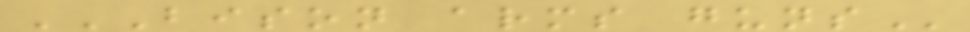BISON ARMS GUNS
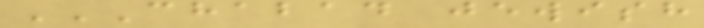CHABAD JEWISH
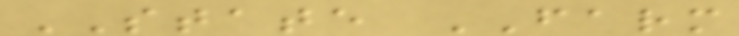STATE FARM
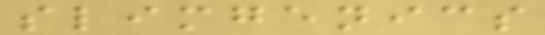slimgenics
